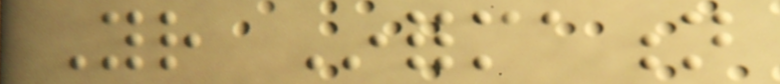Your Information
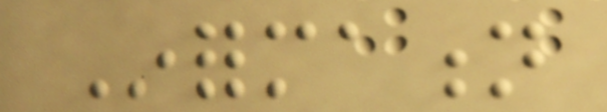Information
